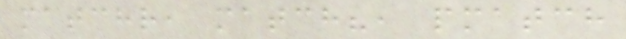matchr, match?, pmatch
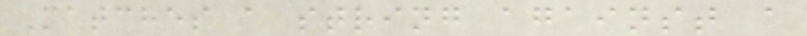Matches a string against a
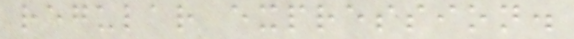regular expression.
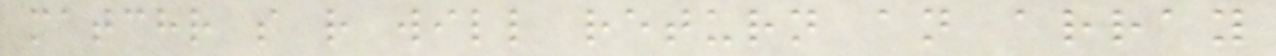matchr s r will return an array
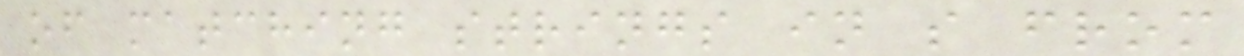of matching strings in s from
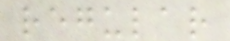regular
